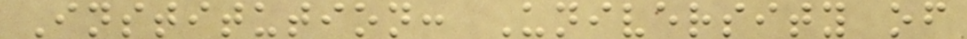Institution: University of
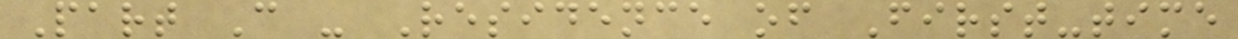Part C - Residence of First-time
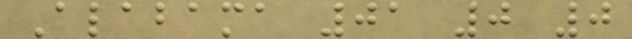Alabama 01 0 0
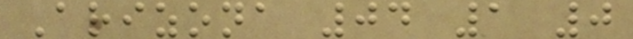Arizona 04 1 0
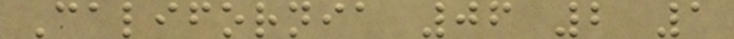California 06 2 1
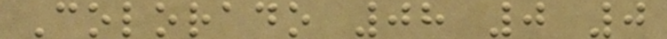Colorado 08 0 0
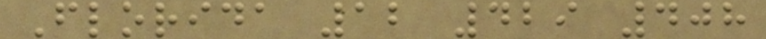Florida 12 429 408
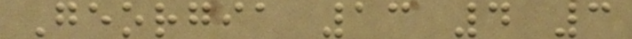Georgia 13 4 3
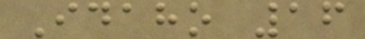Idaho 16
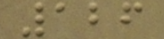126
